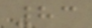83
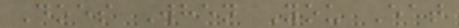Does When You Eat
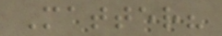Matter?
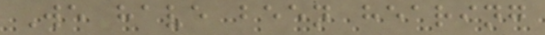We have been hearing
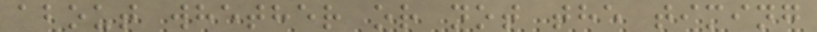about whether or not the timing
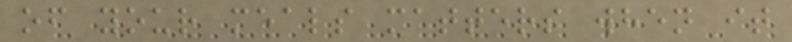of your meals matters when it
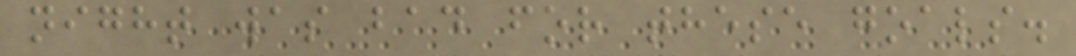night was bad for these goals.
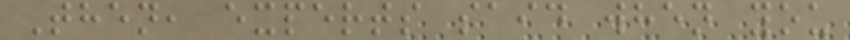Then, experts said when you
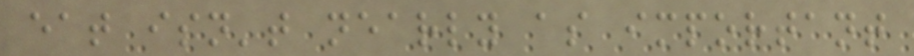eat isn't nearly as important
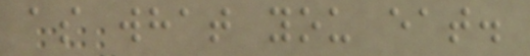as what you eat.
